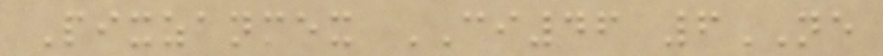Pixzanmex CI46 6NE
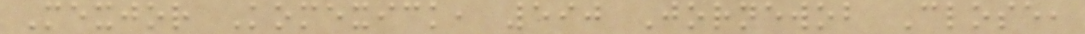Mexjor Komexick, 590 Jornewob Close,
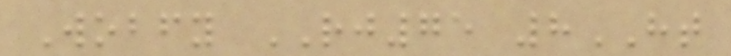Wobfy RJ75 8HT
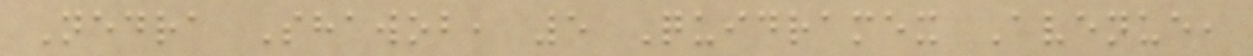Nedra Shawob, 5 Quidramex Avenue,
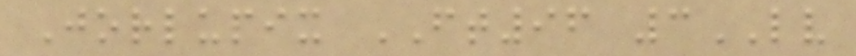Jorlupix FT96 3LV
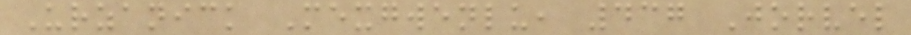Urzanick Mexgwenlu, 437 Jorvel
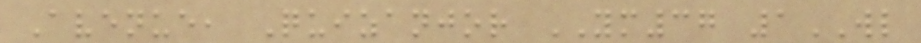Avenue, Quizanjor YM37 1WL
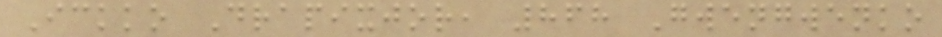Ickko Drapixjor, 868 Gwengwenko
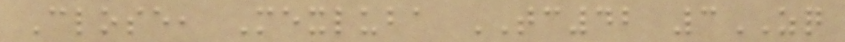Close, Mexluba TC42 3ZQ
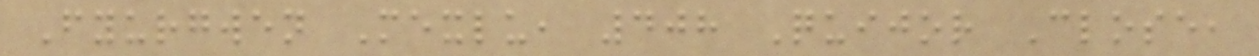Fyurgwen Mexlu, 408 Quijor Close,
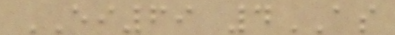EI69 4AS
